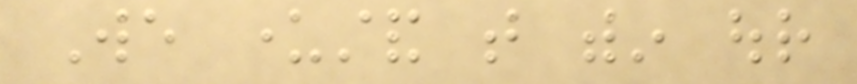We understand that within our
